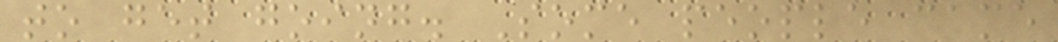to get going. Some people came
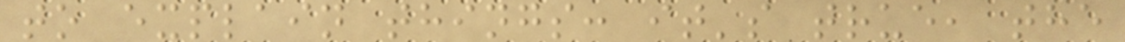to explain things: it's true, the
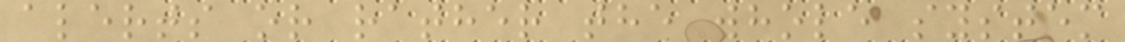alerts or rather the whole system
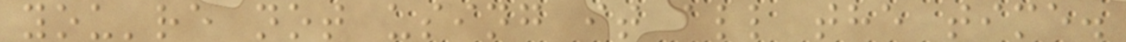you're not using it all the time.
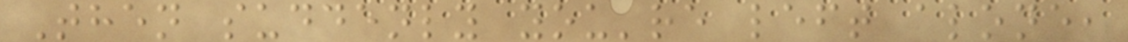Then suddenly you're left alone,
